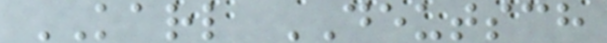KARL DEUTSCH
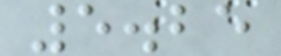5.25
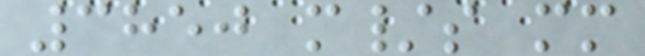3850 m/s mm
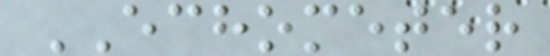ECHOMETER
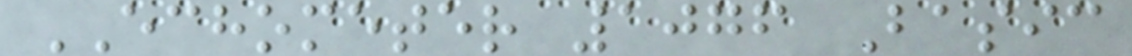ECHOMETER 1076 Basic
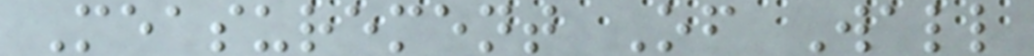Measurement Of Wall
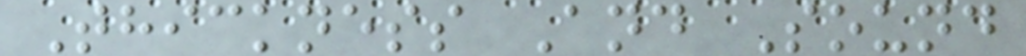Thickness And Sound
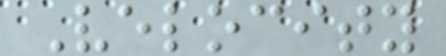Velocity
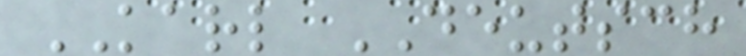KARL DEUTSCH
